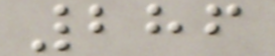286
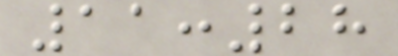11:28
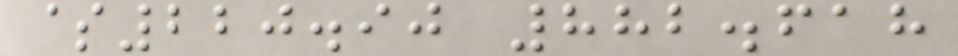$220.90 882.618
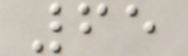65
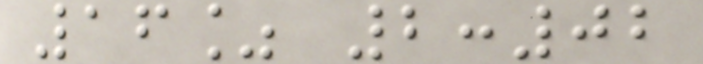16% 2:02
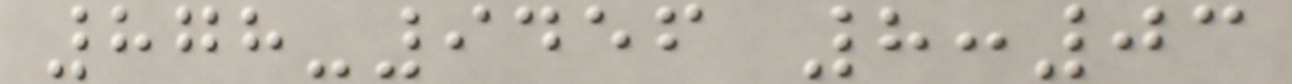878-9456 8:03
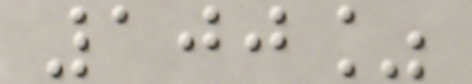100%
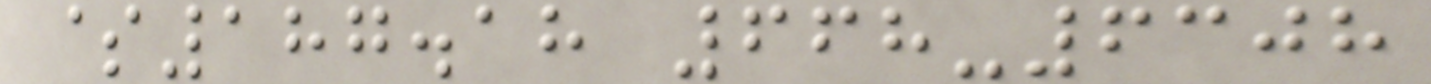$187.18 668-6308
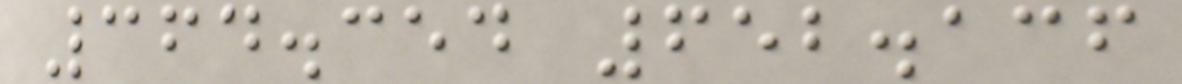364.354 652.136
